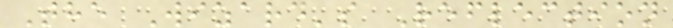The Wizard's Reflection
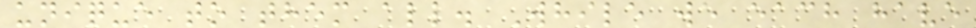unique to them all. While we each have
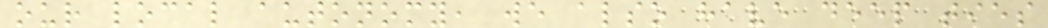our local autonomy, we also have deep ties
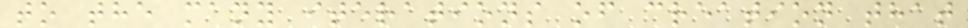to the many iterations of creation that
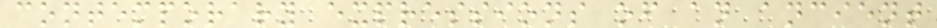contemporary expressions of an ancient
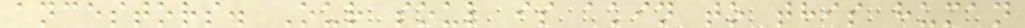ancestors. Our soul is akin to this human
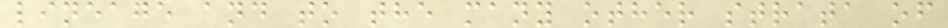lineage and to the many other strata of
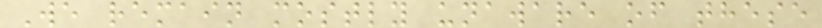We remain mostly unaware of these
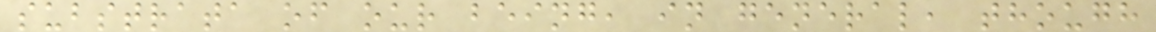substrata of our being, in general, though
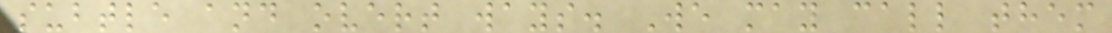subtle and overt ways. We may call them
